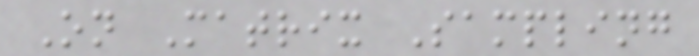On Matrix Sampling
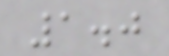1.0
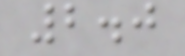2.0
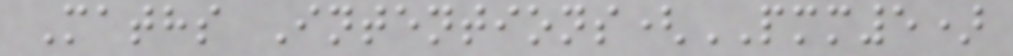Maths Intentions(PMM5)
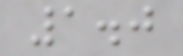1.0
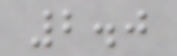2.0
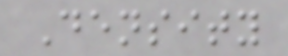Density
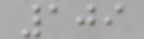109
